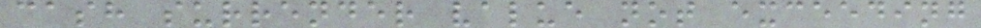cash surrender value not exceeding
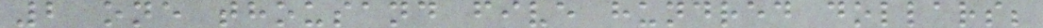2 one thousand five hundred dollars;
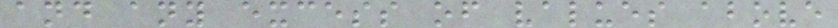and any excess of values above
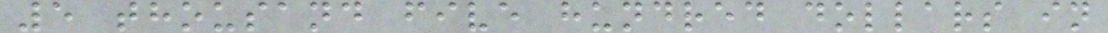5 thousand five hundred dollars in
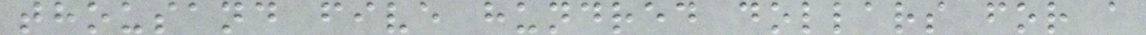thousand five hundred dollars for a
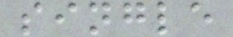single
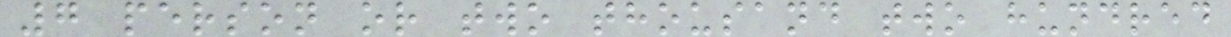7 person or two thousand two hundred
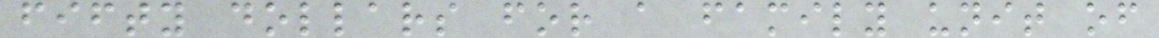fifty dollars for a family unit of
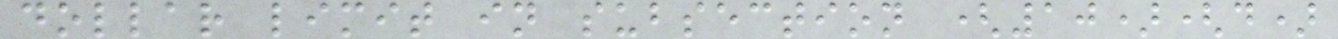dollar limit in subsection (10)(d)
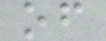of
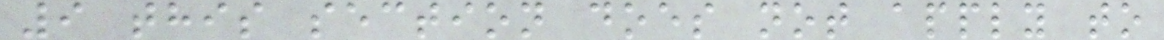9 this section does not apply to
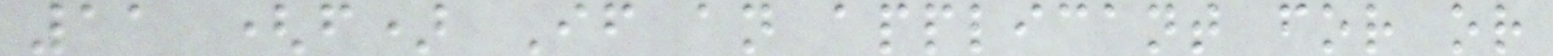11 (f) If an applicant for or
